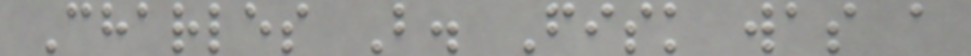Charles B. Fisk was a
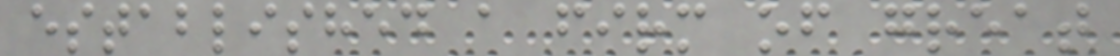established a firm of great
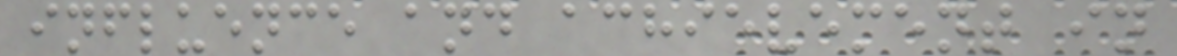influence and achievement in
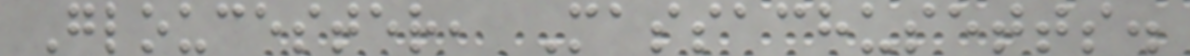Gloucester, Massachusetts.
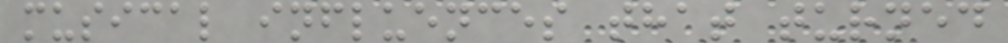musical influences that turned
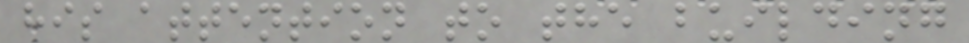his attention to the building
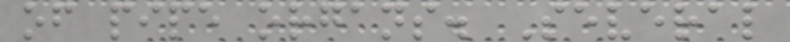of pipe organs. Several
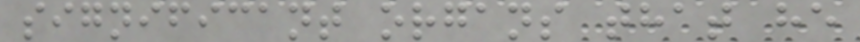significant organs that he
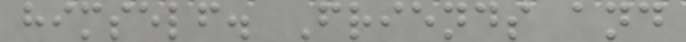himself. Friends and
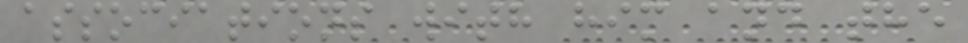associations with him and the
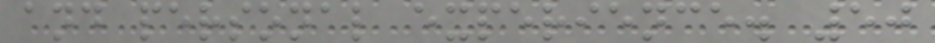and personal experience. 50
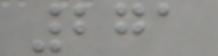271
